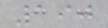190
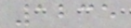1235
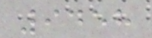9458
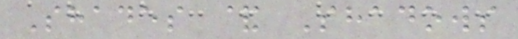Shades & Shadows
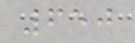650
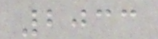2033
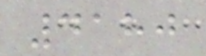4180
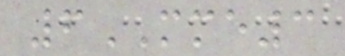6MME3
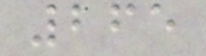265
